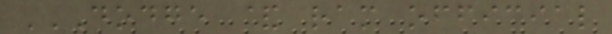DODGE & RAM OFFICIAL
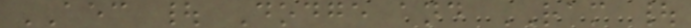AEC | Dodge and RAM |
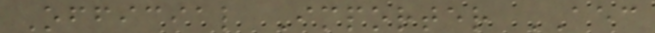Official Importer AEC
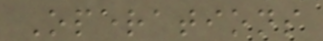Operations
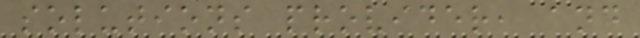solutions provider, and
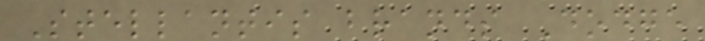Stellantis brands Dodge
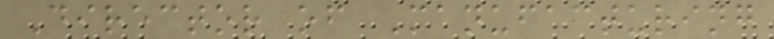Director of Manufacturing
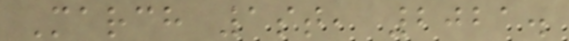March 1st, 2021.
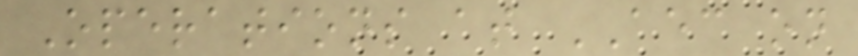Operations at AEC on
